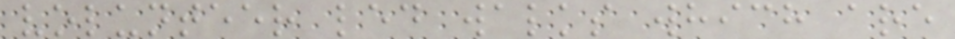volunteer led walks which are
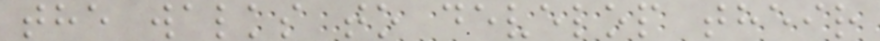the walks to develop their
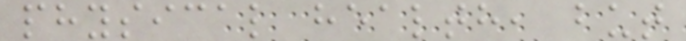physical health, but
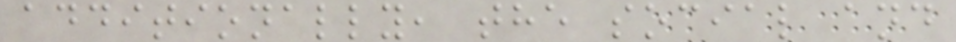additionally, the social and
